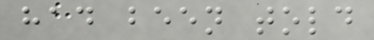had been told
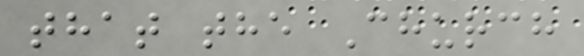that the Church
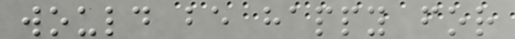would be happy for
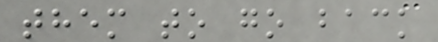them to go back
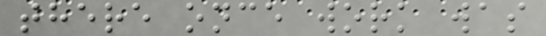there once work was
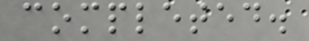completed.
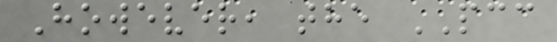However, the PCC
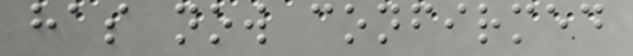has now confirmed
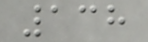138
